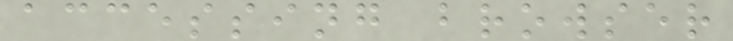accessing browser
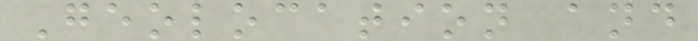Geolocation and
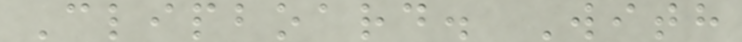Clipboard. With
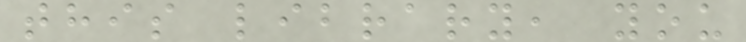this library, you
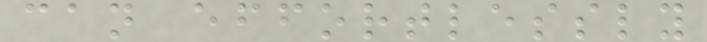can effortlessly
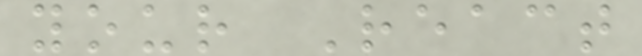your React
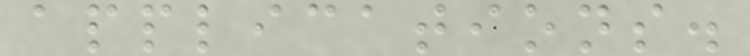applications.
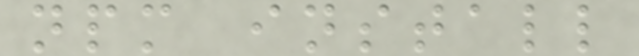npm install
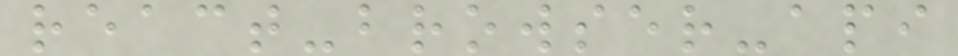react-browser-api
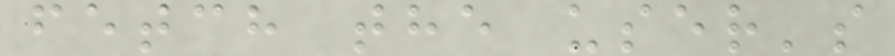fetch the user's
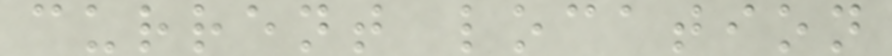current location
